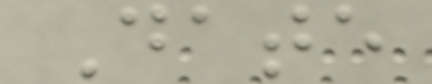Date
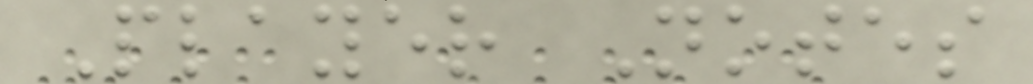Player Notes
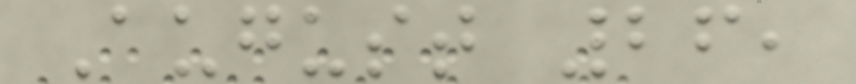August 26,
